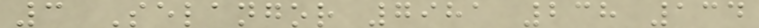3 Selangor 7981 238 134
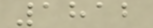1812
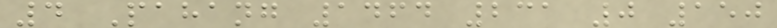4 Pahang 1464 231 0 150
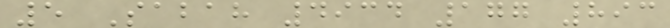5 Sabah 4934 177 893
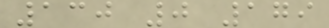130 0 179
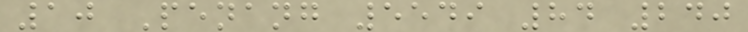10 Penang 5549 84 240
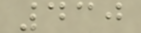430
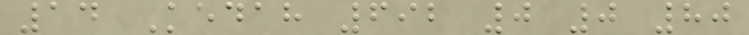14 Kedah 692 0 0 80
